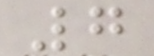7
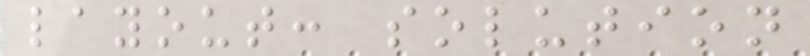layout: solution
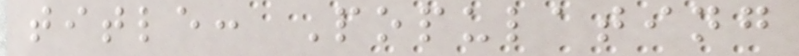title: Populating
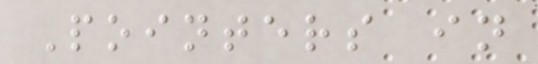Pointers in
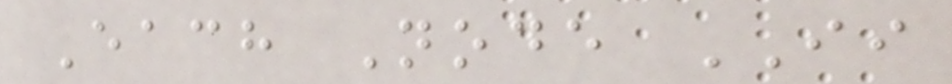Each Node II
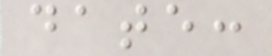date:
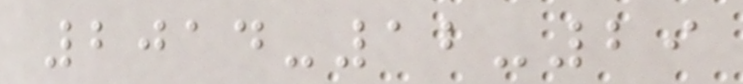2014-12-29
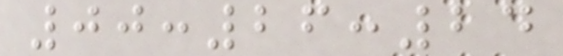00:26:24
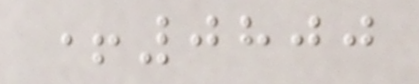+0800
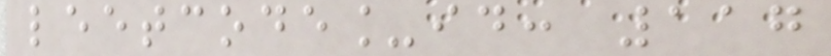leetcode_id: 117
